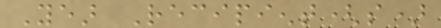Year Recipient(s)
